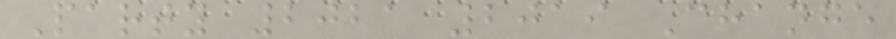Party 2021 2019 Change
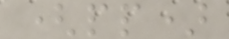(pp)
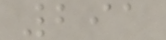291
